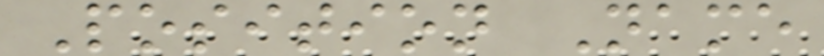Position Name
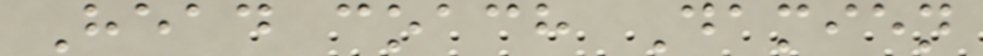Head coach Damien
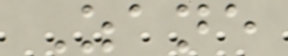Zane
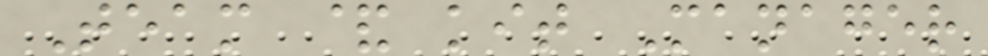Team & kit Manager
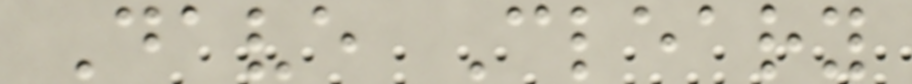Dave Cleary
